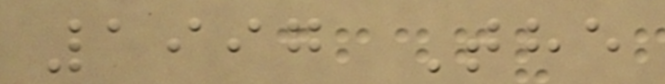1997 The
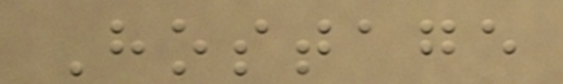Hostage
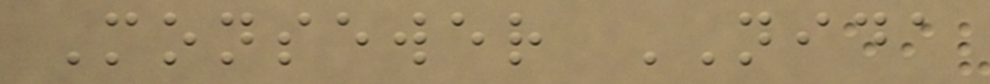Monsewer NIDA
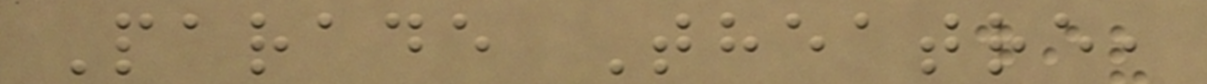Parade Theatre,
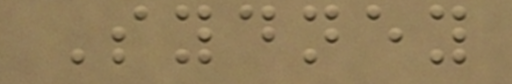Sydney
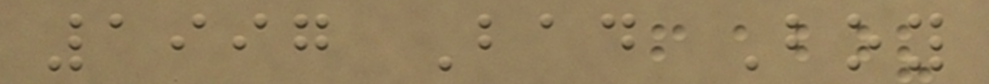1997 Bad Boy
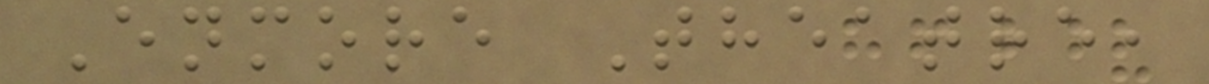Enmore Theatre,
